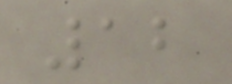12
